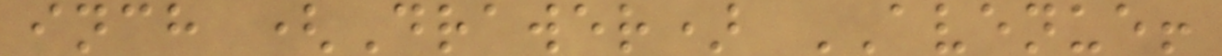inch (Drawer) AVENUE!
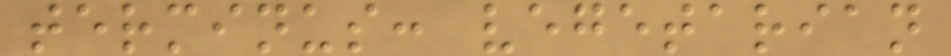terminus: vegetarian
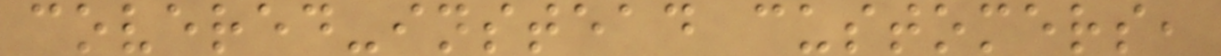covered-instead customers,
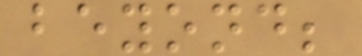beyond;
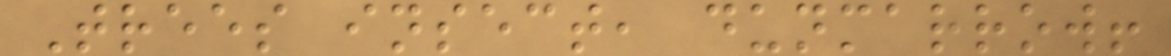Trees insect, dunmarrow!
